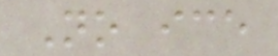No ice
